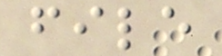file
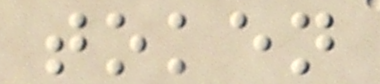token
